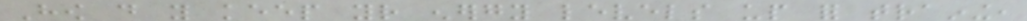How do you keep your energy levels up for training,
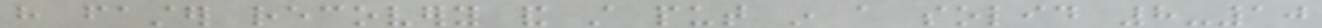have faster recovery and still put in a solid 8-10
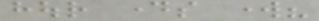hour days work?
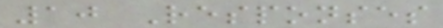10 Responses
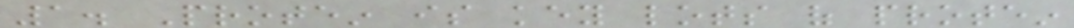1. Protein is key lots of protein
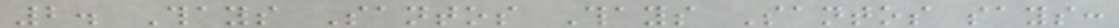2. Thays Santos Thays Santos says:
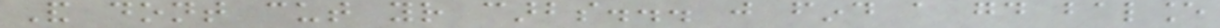And dont cut your carbs... just find a good balance
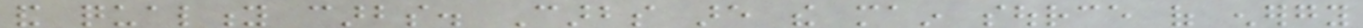and quality carbs. Carbs are the main source of energy
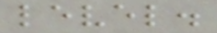level.
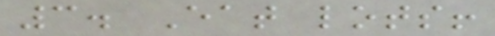3. Eat lots!
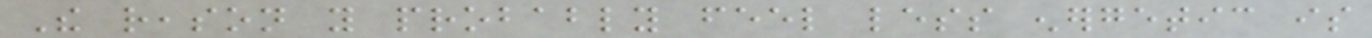The reason you probably feel less energetic is
